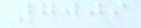7009
